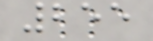255
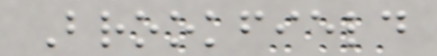Brookfield
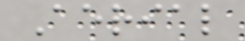Aerial
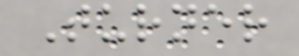Turner
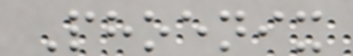Phoenix
